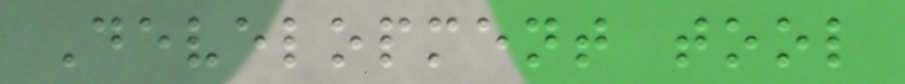Development tool
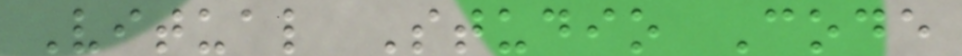Vitual Studio Code
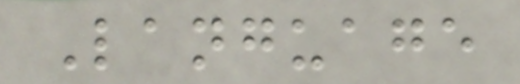Language
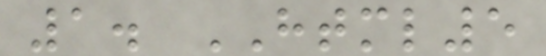1. HTML5
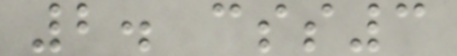2. css3
